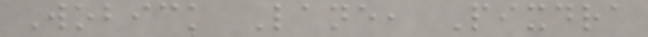Wobick Lane, Pixdra
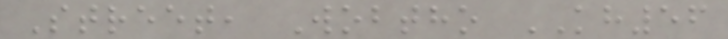Street, Wobtho KH56
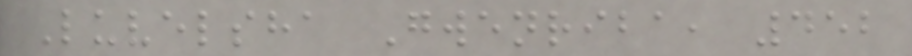Luvelsha Gwenriba, 452
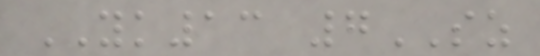YK13 7SZ
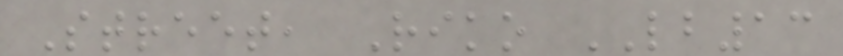Street, Riko LB13
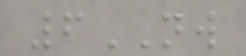6NW
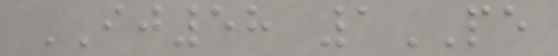IJ58 1PE
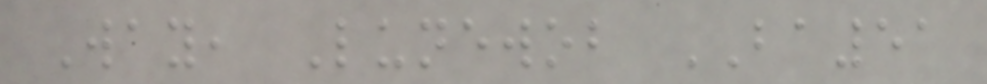Way, Lunewob BA51
